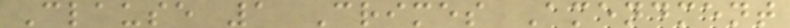Clause 1 Crimes Amendment
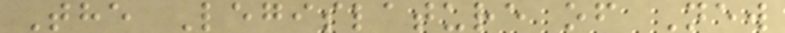The Legislature of New
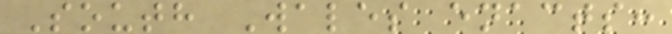South Wales enacts:
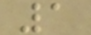1
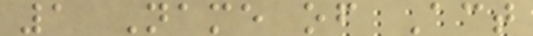1 Name of Act
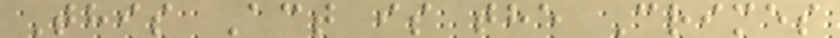This Act is the Crimes
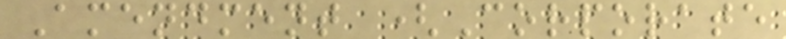Amendment (Corporate
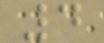4
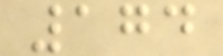174
